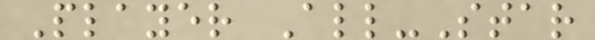Player All-Star
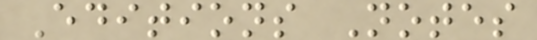Editions Notes
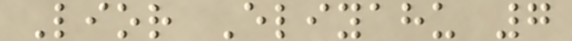Lior Eliyahu 7
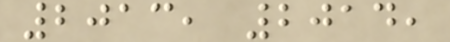2013, 2014,
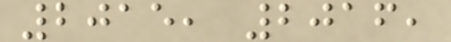2015, 2016,
